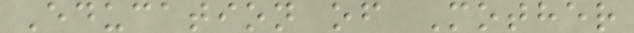Education of Mother
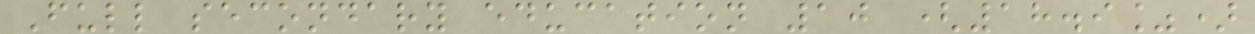Full secondary education 10 (18.9%)
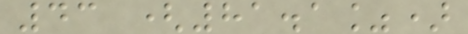43 (81.1%)
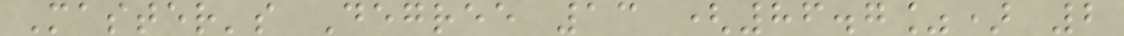Master's Degree 13 (86.7%) 2
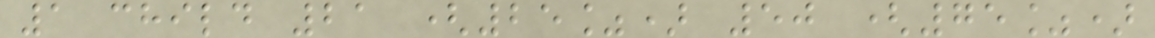1 child 21 (25%) 50 (75%)
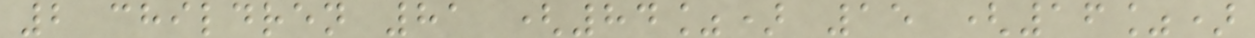2 children 81 (84%) 15 (16%)
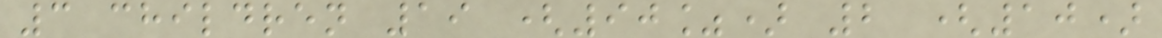3 children 19 (90%) 2 (10)
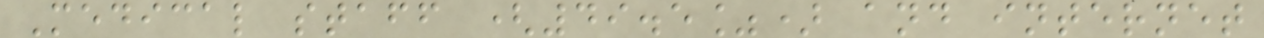Medical staff (49.5%) and internet
